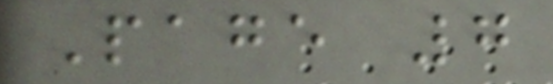Page 7
